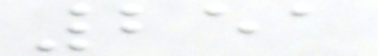251
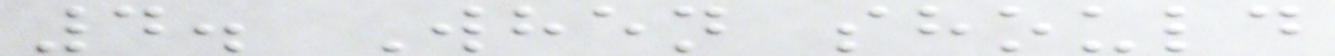4. When should
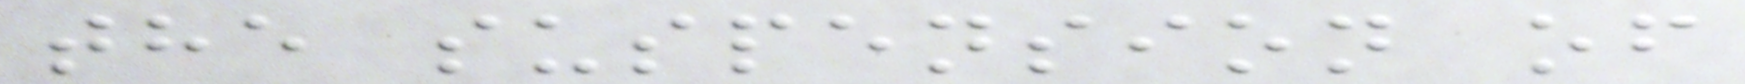the suspension of
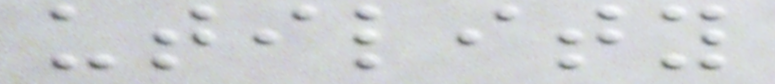utility
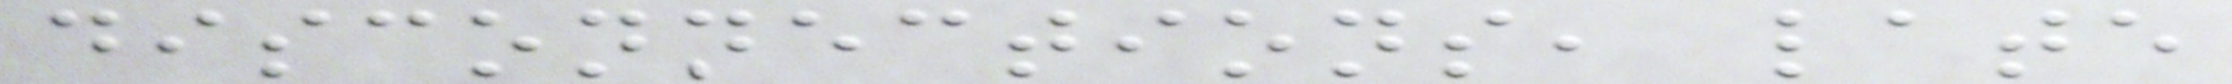disconnections, late
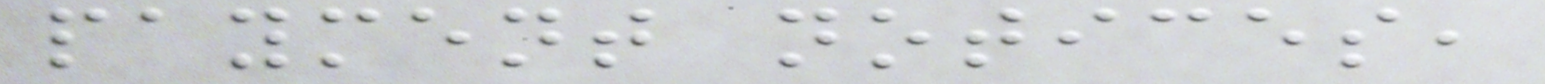payment notices,
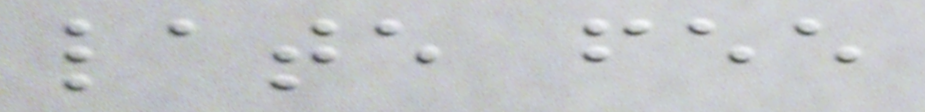late fee
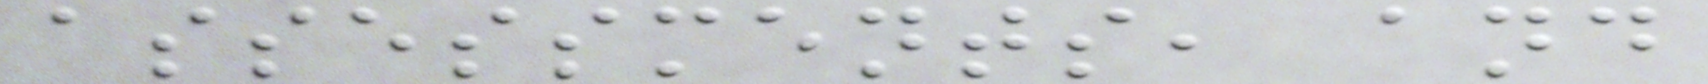assessments, and
